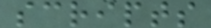scripts
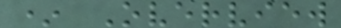* Overview
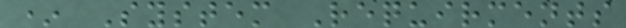* System Requirments
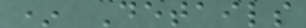* Details
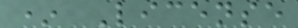* License
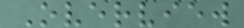Overview
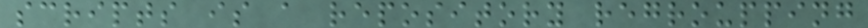scripts is a repository regroupping
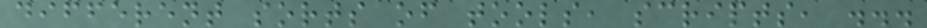different sorts of tools, scripts, ...
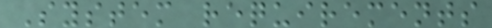System requirements
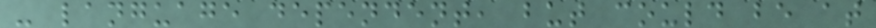- language dependent, but could be at
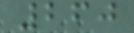260
